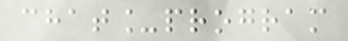chat_program
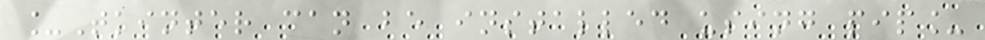_Tkinter can be installed using pip_
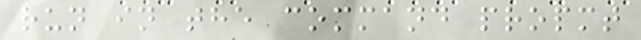run in the command propmt
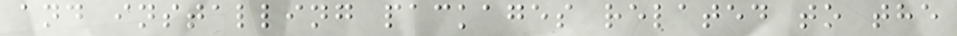and installing packages related to the
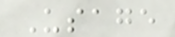Usage
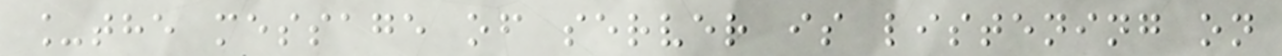_the message of server is listening on
